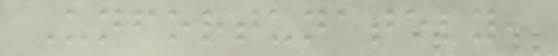Unfortunately,
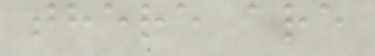there are
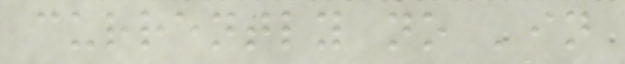currently no 'in
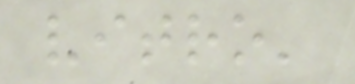vitro'
